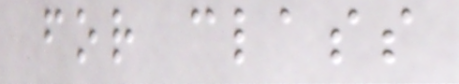for class
